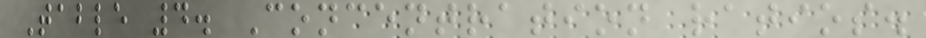Table 4. Concentration ratios.
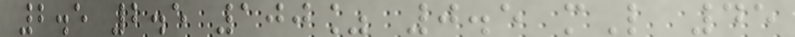2.5 2.5 100% 0.5 mL 45
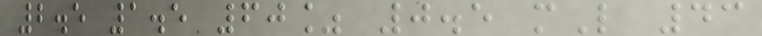2.5 1.5 60% 0.5 mL 43
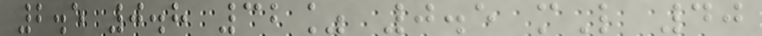2.5 0.8 32% 0.5 mL 40
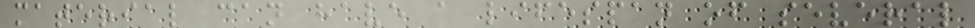material can have a lifespan of several
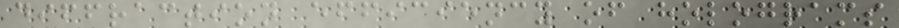diffraction efficiency of holograms
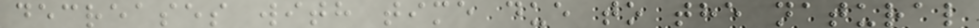decreases with time due to the natural
